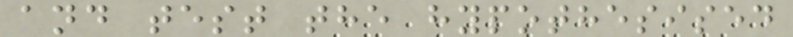and test the hypothesised
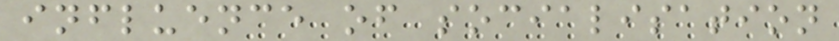influence of socialisation
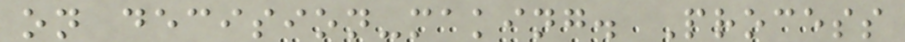on decision-making. Process
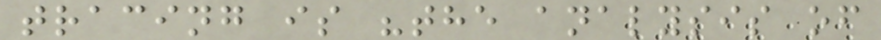tracing is "the analysis of
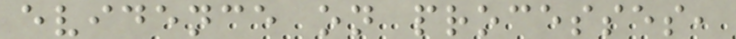evidence on processes,
